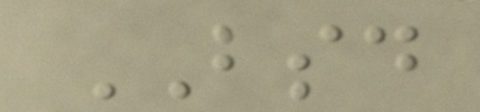BSD
